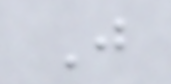J
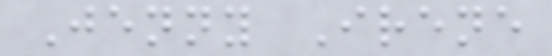Jenny Irene
